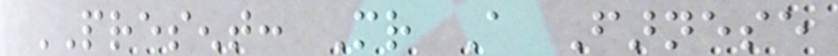PRESENT: Mr A Farnese
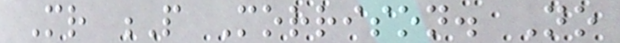Mr P Morrison. No
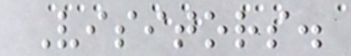Visitors.
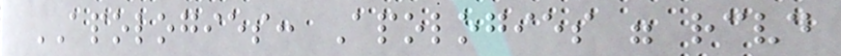APOLOGIES: Apologies were received
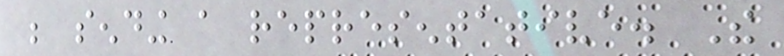be sending a representative. The
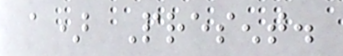a) Present.
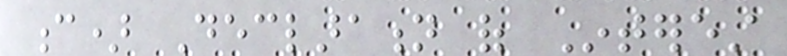c) Declaration of Interest
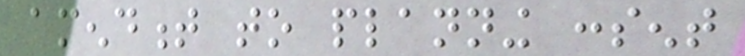amendment to planning consent
